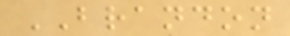BRANDON
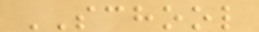SCHOOL
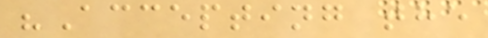"Accepting the
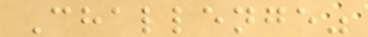Challenge"
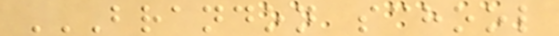BRANDON SCHOOL
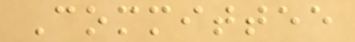Committee
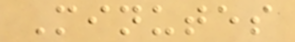Minutes
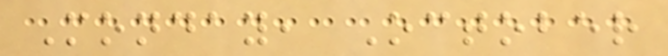Monday, October
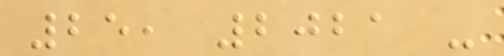25, 2021 -
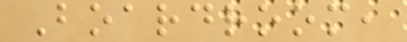Boardroom,
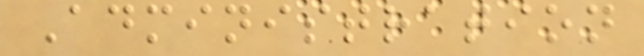Administration
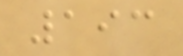193
